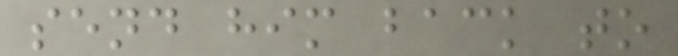send him back to
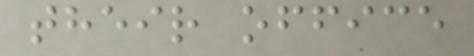their office
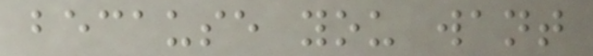because you want
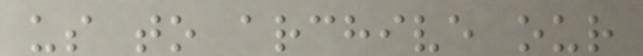us to archive our
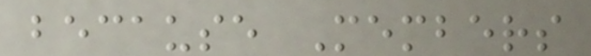because Members
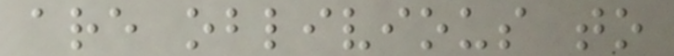are oblivious to
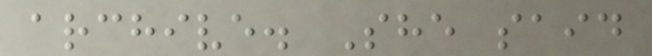archive. She said
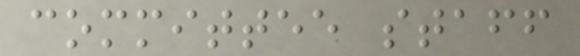committee staff
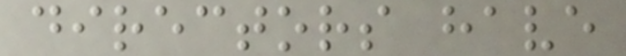directors have
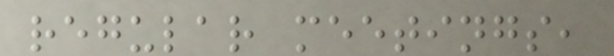regular meetings,
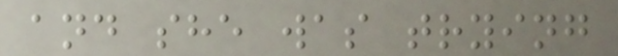and she was trying
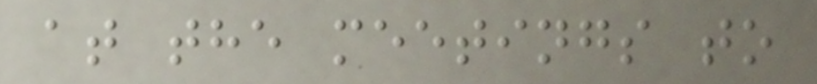at the meetings to
